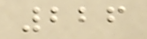226
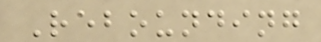Rebounding
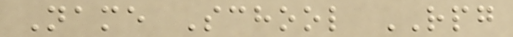Name School RPG
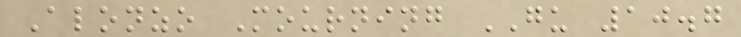Alonzo Mourning GU 10.7
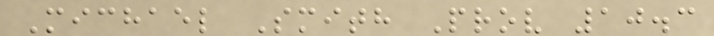Michael Smith Prov 10.3
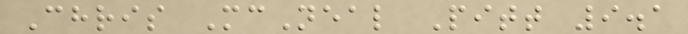Chris McNeal Pitt 9.1
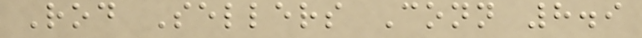Rod Sellers Conn 8.9
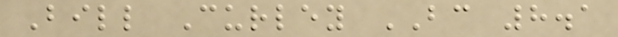Bill Curley BC 8.1
